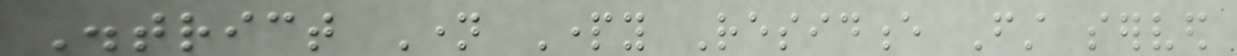District Name Party Residence First served
